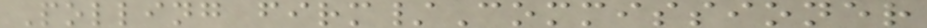Polling firm/Commissioner
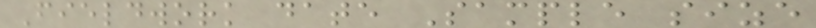Fieldwork date Sample size
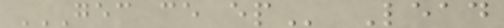GEC CE EP Lead
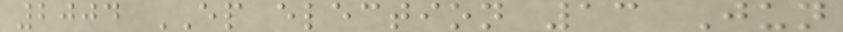2004 EP election 13 Jun
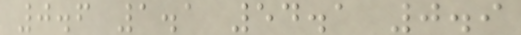0.6 1.1 54.1 0.9
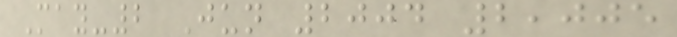May-2 Jun 2004 2,005
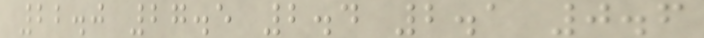22.0 27.5 2.4 2.1 0.6
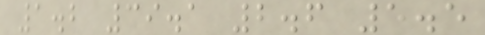1.2 39.1 2.6 5.5
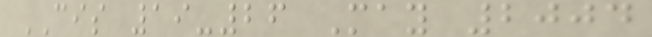CIS 19-26 May 2004
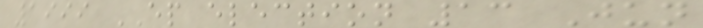1999 EP election 13 Jun
